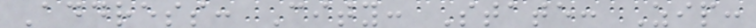Address: City: State: Zip:
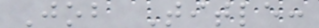Job Title:
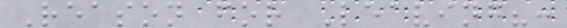Reason for Leaving?:
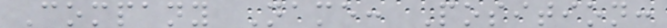Company Name: Position:
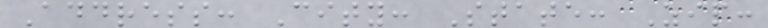Address: City: State: Zip:
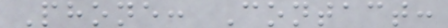Phone: Contact:
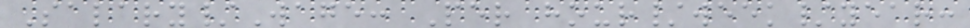Salary/Wage: Per hour/week/year:
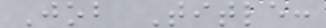Job Title:
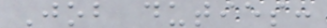Job duties:
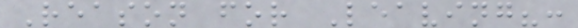Reason for Leaving?:
